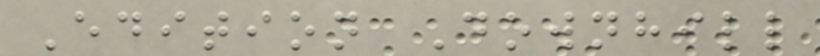Edition Downhill
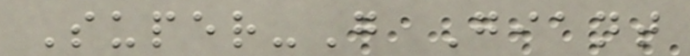Super-G Giant
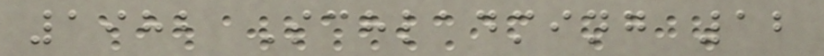1982 Schladming 12
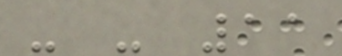- - 11
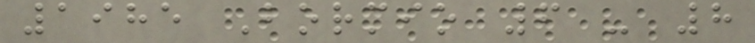1985 Bormio 6 - 8
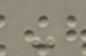-
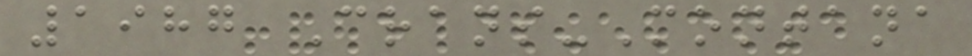1987 Crans-Montana
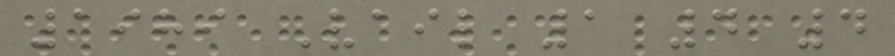1989 Vail 1 4 4
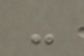-
